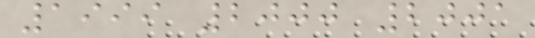1999 2000 2001
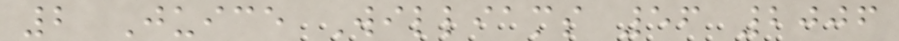2 Juice Williams 56 2006
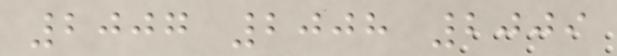2007 2008 2009
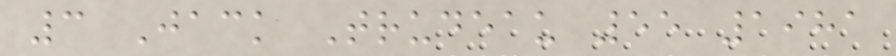3 Jack Trudeau 55 1981
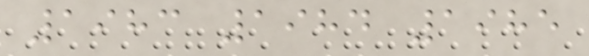1983 1984 1985
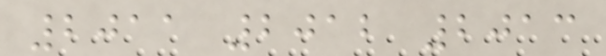2011 2012 2013
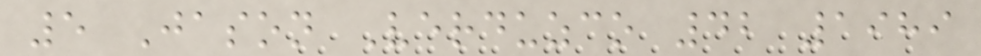5 Jason Verduzco 42 1989
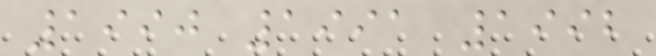1990 1991 1992
